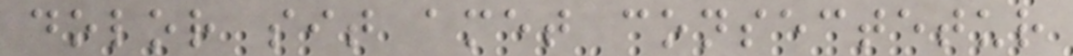dolor sit amet consectetur
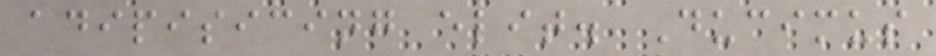adipisicing elit. Ducimus
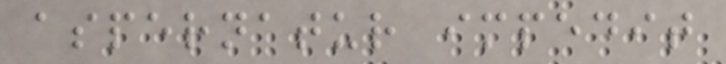aspernatur impedit
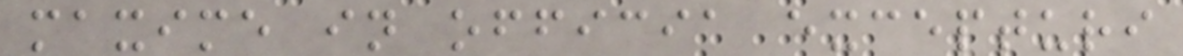maxime in officia excepturi
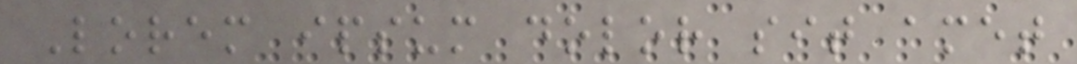Lorem ipsum dolor sit amet
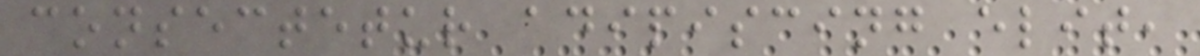consectetur adipiscing elit,
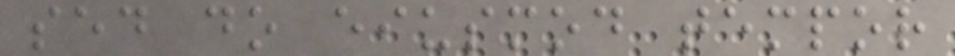sed do eiusmod tempor
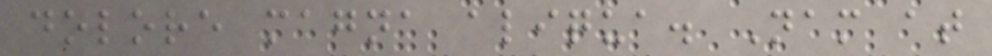dolore magna aliqua. Nam at
